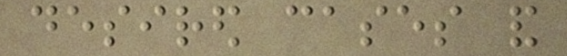desired cases and
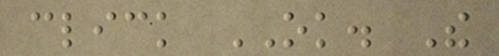click OK. The
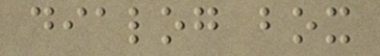dialog box
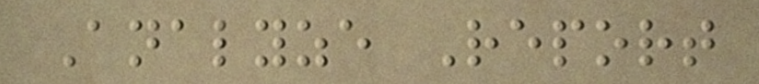Analyze Report
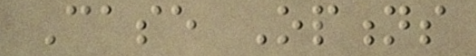Case Options
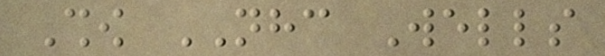Show NHC Wells
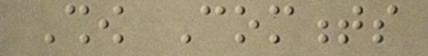Show Comments
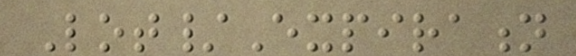Lot/Expiration
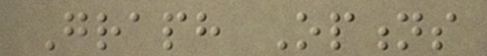Graph Options
